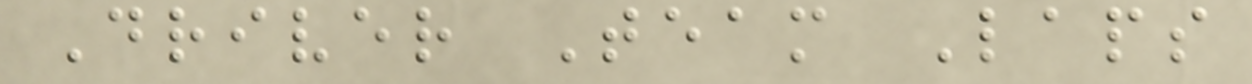Driver Team Laps
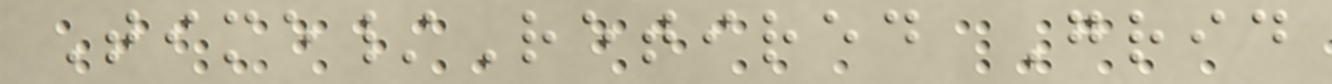Time/Retired Grid
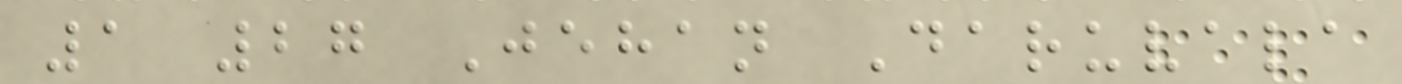1 27 Jehan Daruvala
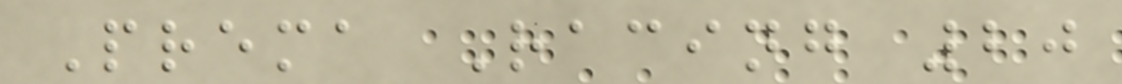Prema Racing 20
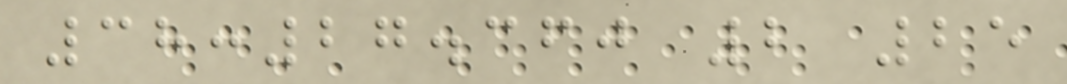38:27.360 2 25
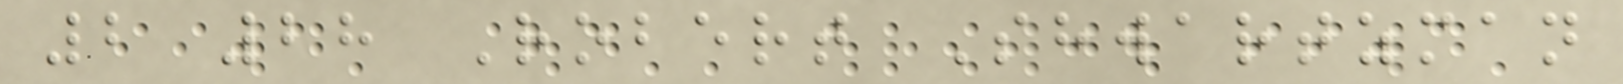2 28 Robert Shwartzman
